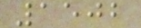1502
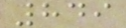849
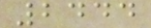2444
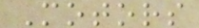Motors
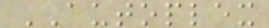AUTOPLEX
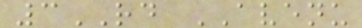3RD AVENU
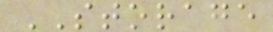STORAGE
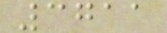3711
